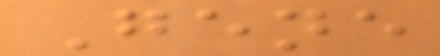Gene
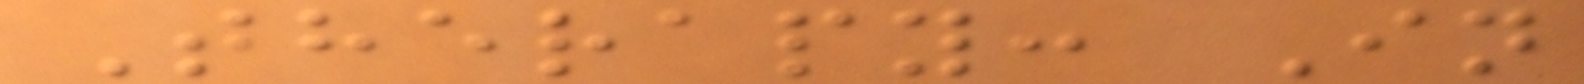Therapy: In
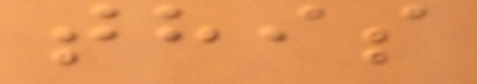this
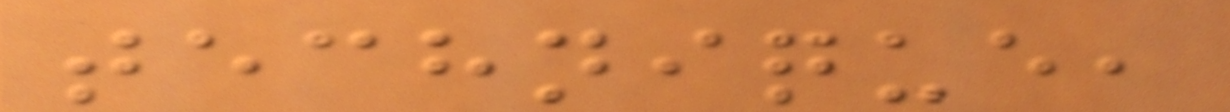technique,
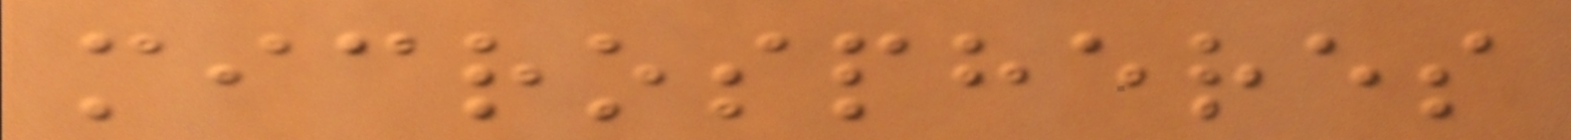microspheres
